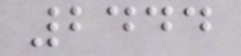2444
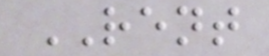RENT
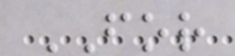FOR
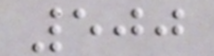500
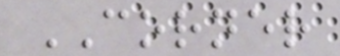CORNER
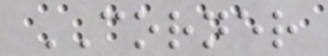CORNER
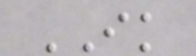IK
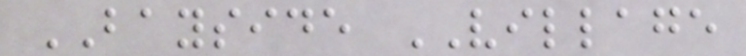BAYSIDE VILLAGE
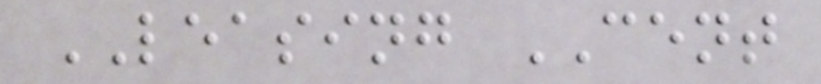LEASING CENT
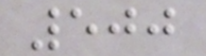500
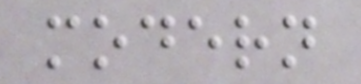modern
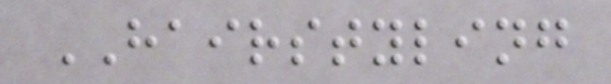HAIRSTYLING
